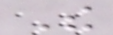The
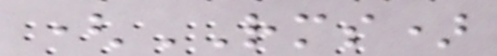(RMS)
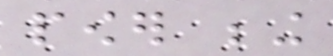power being
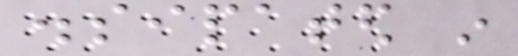dissipated in
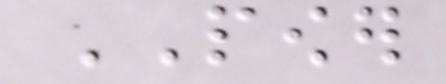POWER
